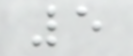5
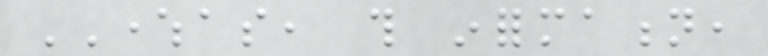WHEREAS, this information,
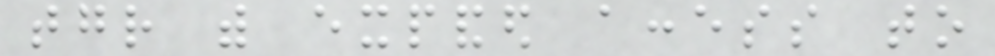together with expanded access to
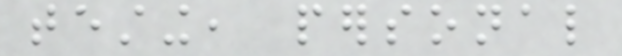testing, personal
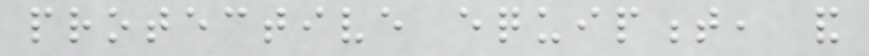protective equipment, and
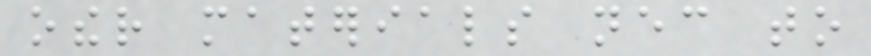other materials necessary to
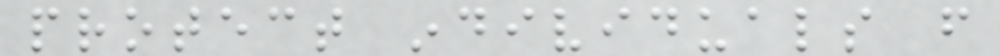protect individuals from
